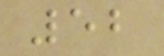52
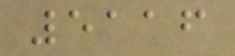5116
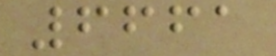6661
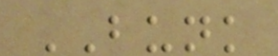BUNK
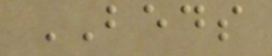BEDS
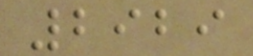2929
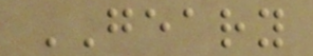GEARY
